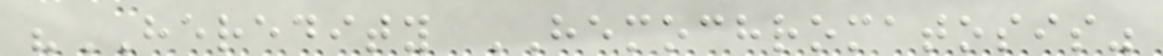"HEREDITY HEMOCHROMATOSIS"
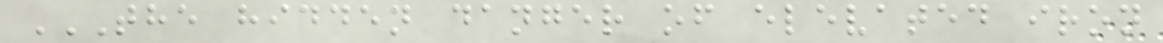THE HIDDEN DANGER OF ELEVATED IRON
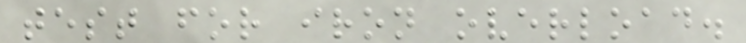test for iron overload.
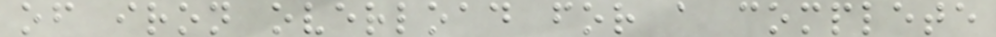of iron overload for a complete
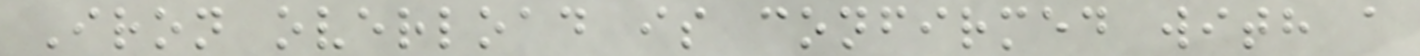Iron overload is confirmed with a
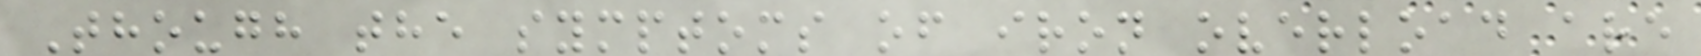Though the symptoms of iron overload are
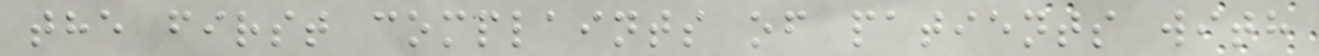the first complaints of patients with
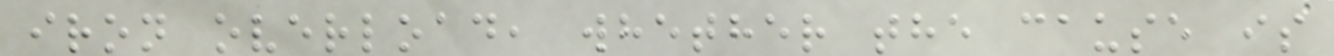iron overload, whether the cause is
